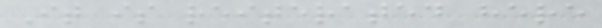It is reiterated here
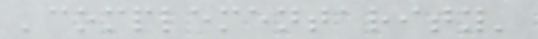'complementarity'
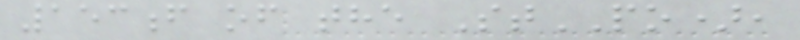153f of the StPO),
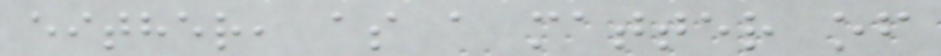either, as a matter of
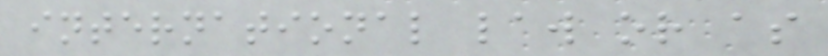international law or as
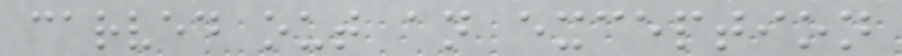carved out an exception
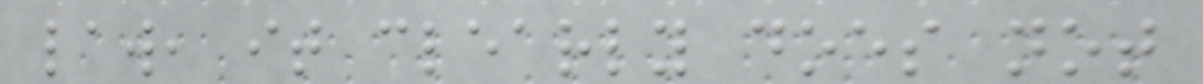law, it clearly does not
